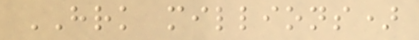HRK millions)
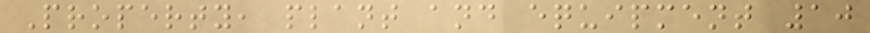Property, plant and equipment 10
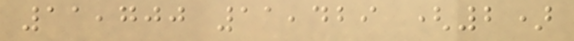11,700 11,429 (2)
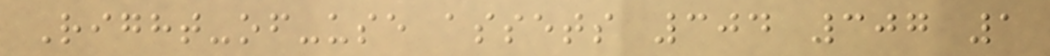Right-of-use assets 304 307 1
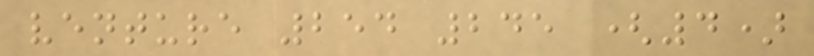venture 254 245 (4)
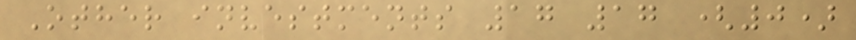Other investments 17 17 (0)
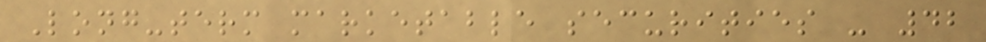Long-term marketable securities - 42
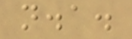n.a.
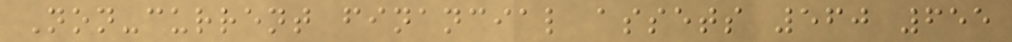Non-current financial assets 560 655
